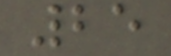25
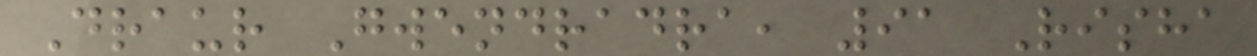Draur Gwendradra, 91 Risha
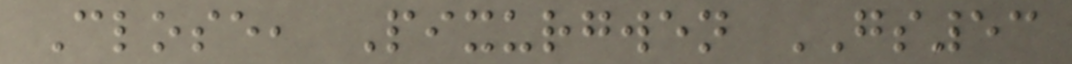Close, Pixurgwen GS53
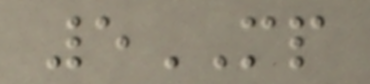5MP
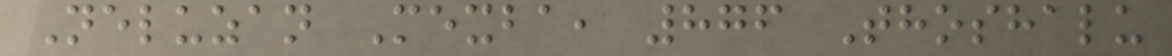Neluzan Mexba, 876 Thoshalu
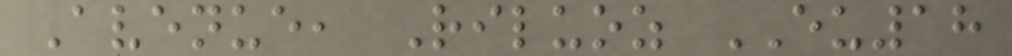Avenue, Riluoz EU18
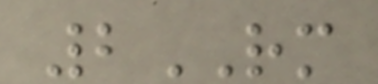2RM
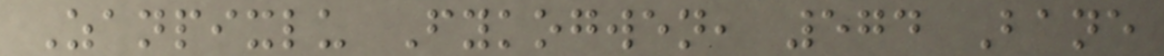Zanpixlu Fykogwen, 574 Bane
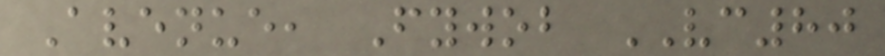Avenue, Fywob VC80
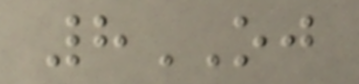8OJ
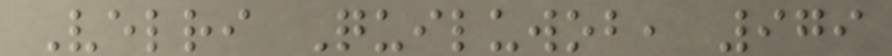Velri Quiluwob, 979
